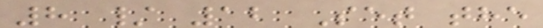8 / 12 Set the
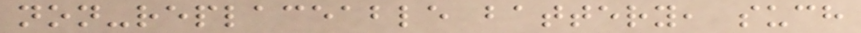non-replaceable battery, such
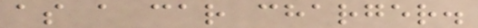as a car charger.
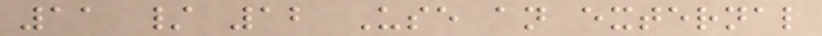11 / 12 Use an external
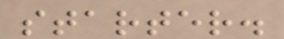starter.
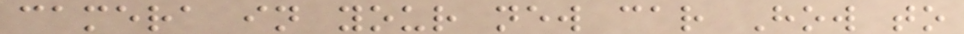camera in your new car How to
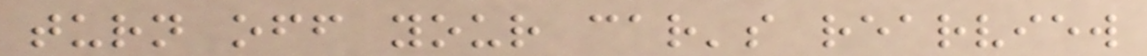turn off your car's rearview
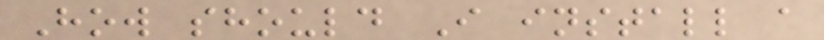How should I install a
